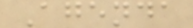Agenda
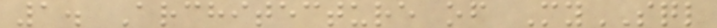1. Architecture of MySQL
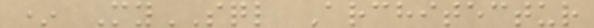* MySQL Architectur
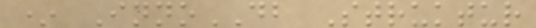* InnoDB Struktur
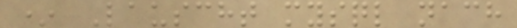* Lauscht mysql nach
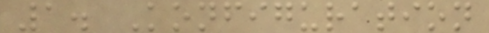1. Konfiguration
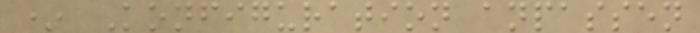* Konfiguration anpassen
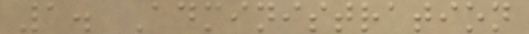1. Administration
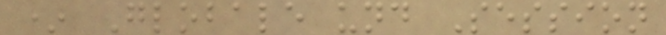* Globale und Session
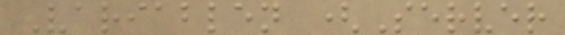Variablen (Server
